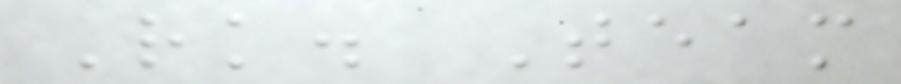Rk. Team
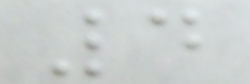4
